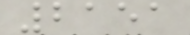2151
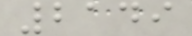2149
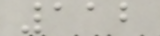112
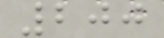200
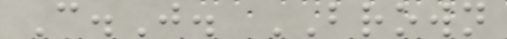C.J. BROWN
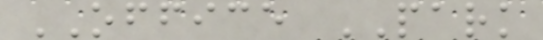OFFICE PARK
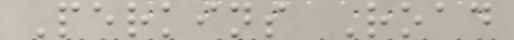Perkins Road
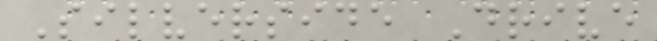Silverside Drive
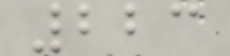223
